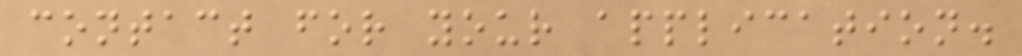contact for your application.
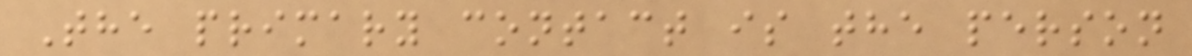The primary contact is the person
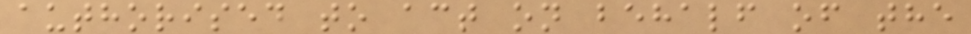authorised to act on behalf of the
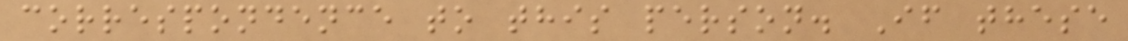correspondence to this person. If these
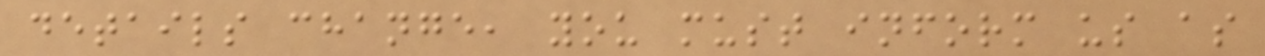details change, you must inform us as
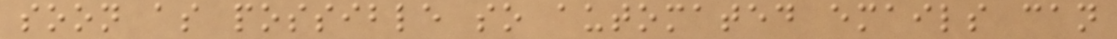soon as possible so automated emails can
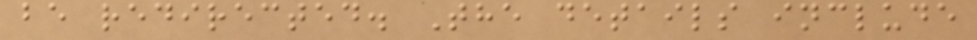be redirected. The details include
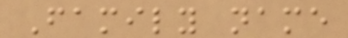Family name
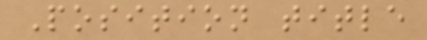Position title
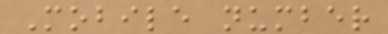Mobile number
